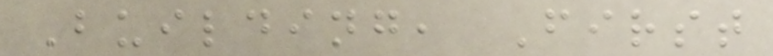Building, First
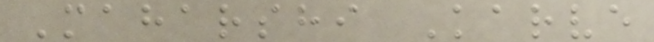Maharshi Karve
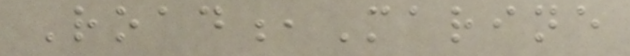Road,Marine
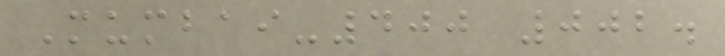Mumbai-400 002.
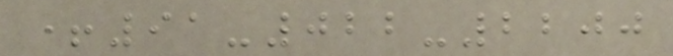+91-022-2200
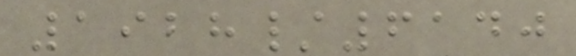1928/6140
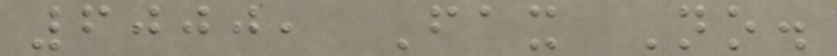6000, Fax No.
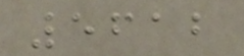5612
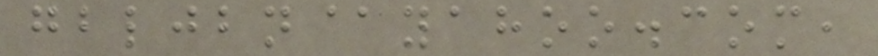gbljbn@yahoo.com,
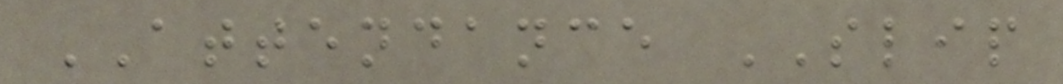ATTENDANCE SLIP
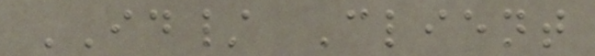ID/ Client
